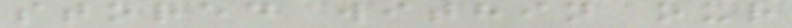stored within our
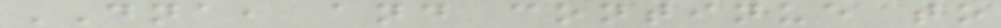DNA, and continue to
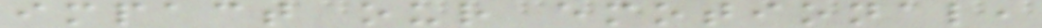impact our emotional,
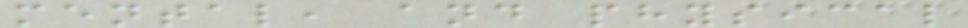mental, and physical
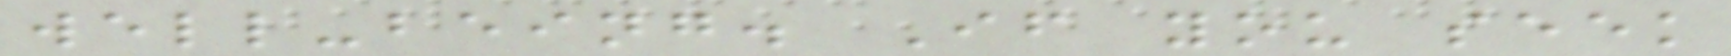well-being. If you seek
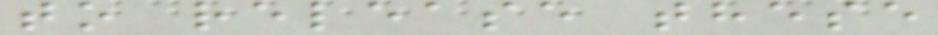to release these
